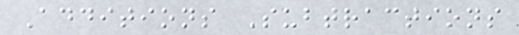Additions Subtractions
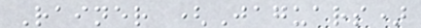Rainer (Jaguars)
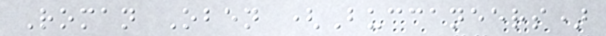Roman Oben (Buccaneers)
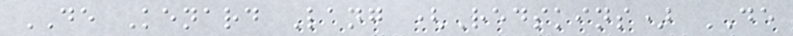DE Kenard Lang (Redskins) DE
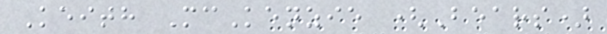Keith McKenzie (Bears)
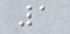1
